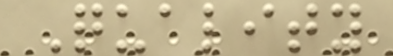Quality
